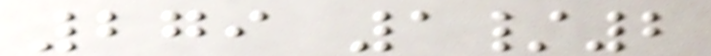279 1/2
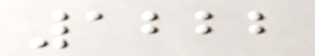1222
